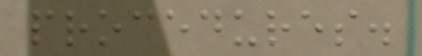procedures.
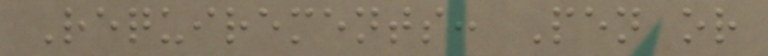Requirements: Pen or
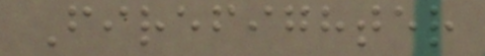Firefighter
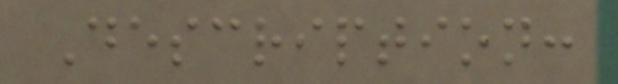Description:
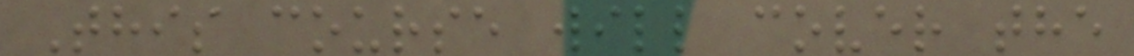This course will cover the
